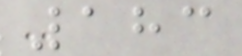183
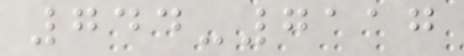744-7117
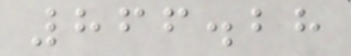866.28
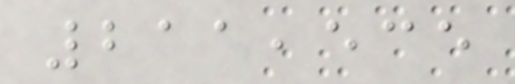211,535
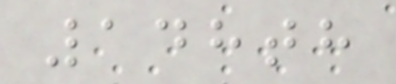148th
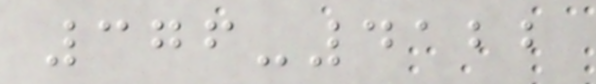376-4122
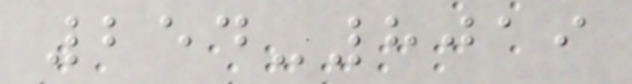254-8019
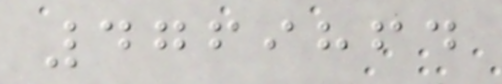4769864
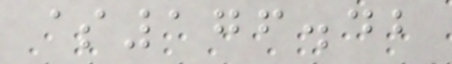$176.42
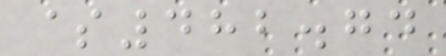$482.74
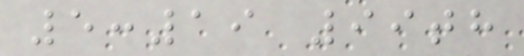5:19 99th
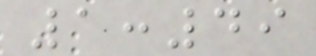1:49
